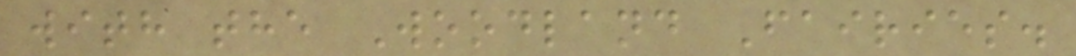with the Woodland Fairies.
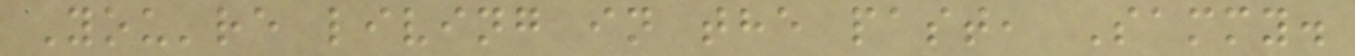You're living in the past, Sammy.
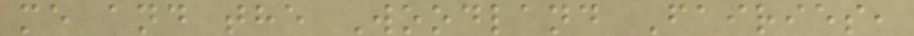me and the Woodland Fairies,
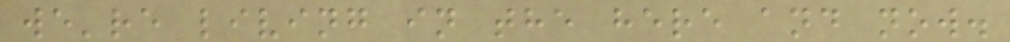we're living in the here and now.
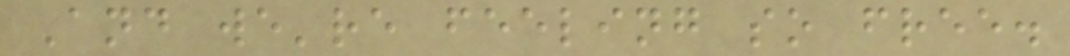And we're feeling so free.
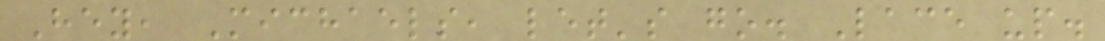Hey, Michaels, let's go. Lace up.
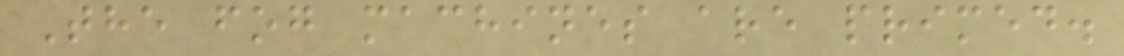The fog machines are primed.
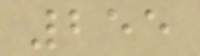255
